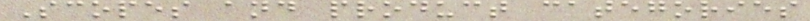Scopes and product categories
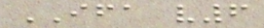IFA v6
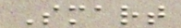Smart
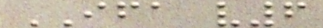IFA v6
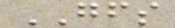GFS
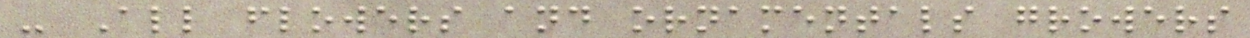- All flowers and ornamentals growers
